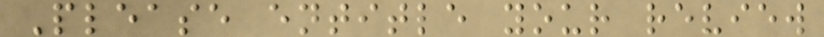Please entitle your review
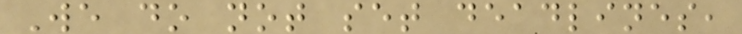We do not set deadlines,
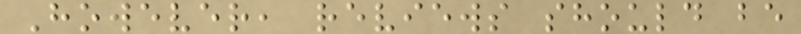However, reviews should be
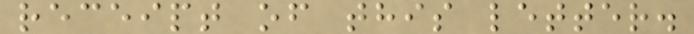receipt of this letter.
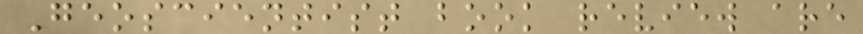Geoscientist book review are
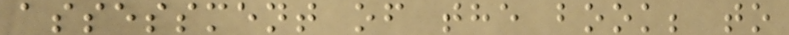assessment of the book; to
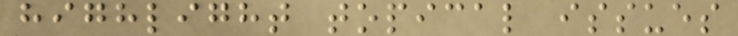highlight topical issues
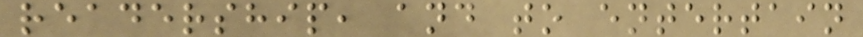readership, and to entertain
